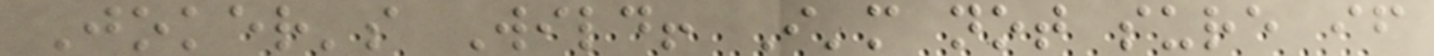Joker's Wild! I'm not sure if
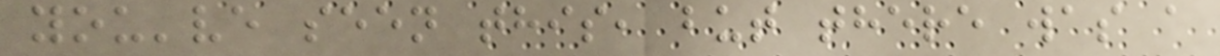you've seen this, but there was a
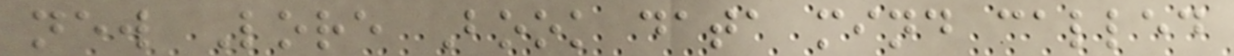new Lore Book data mind called
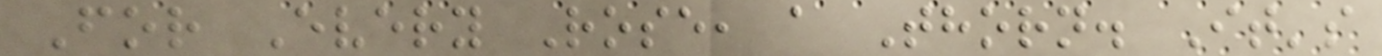For Every Rose, a Thorn. It's
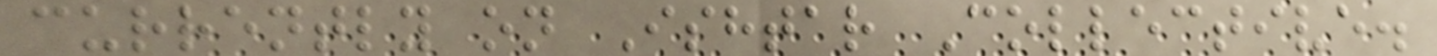currently on Ishtar Collective.
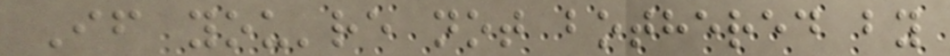If you're not bothered by
